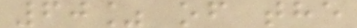60% of the
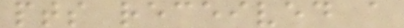pts received a
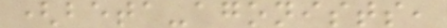(beta-agonists,
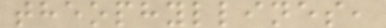theophyllines,
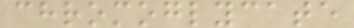chromoglycate
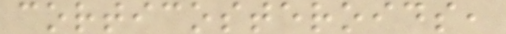corticosteroids,
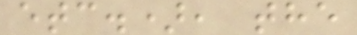etc.), the
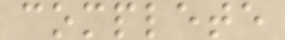complete
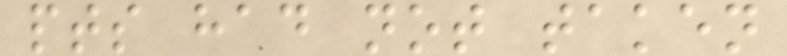pts had not taken
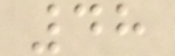48
